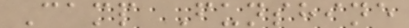Camp Funshine
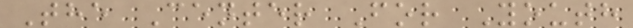The Center For Youth
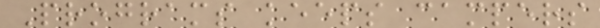Programs keeps campers
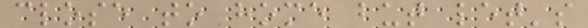close to home but let's
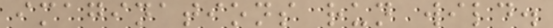imaginations run wild.
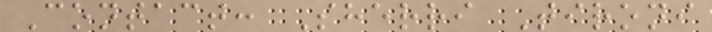Contact: Sherri Tironi
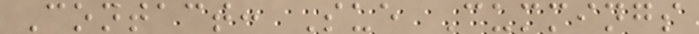Contact: Sue Cummings
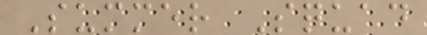Summer Squad
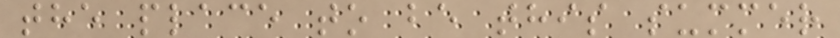the place to be this summer
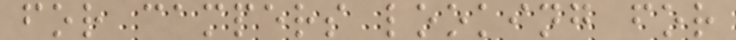for campers looking for
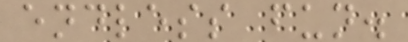endless fun.
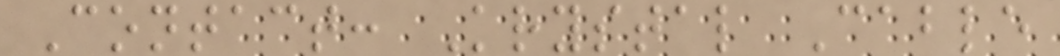Contact: Krystal Cable
